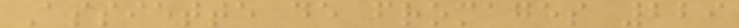Assiette de fromages 229
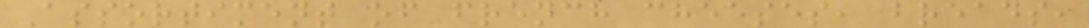Assortiment of french cheeses, breads,
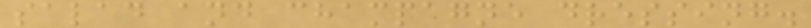salad and champagne dressing.
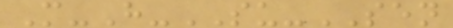M-H-SU-SEN
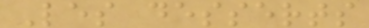Les desserts
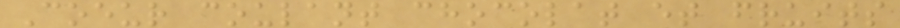Coeur coulant chocolat et fruits
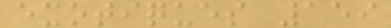exotiques 159
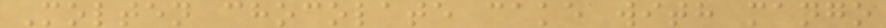Molten chocolate cake with mango
